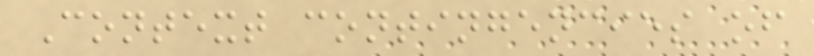Context contingencies of
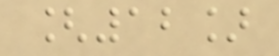[12]
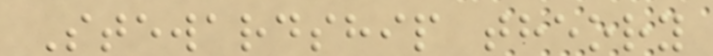Stewardship theory
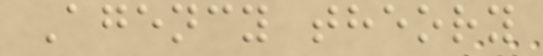Agency theory
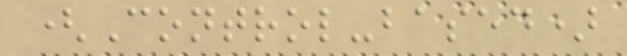(Control-based)
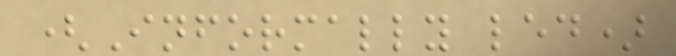(Informally led)
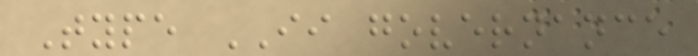Type II governance
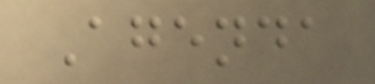Agenda
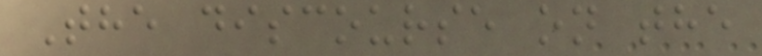The discourse on the
